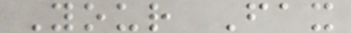Your Fax
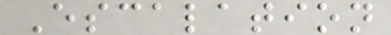Escalation
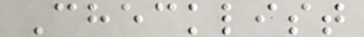Checklist
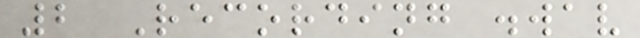2 Recording .wav
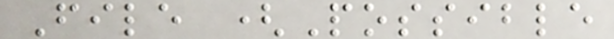File (Possible
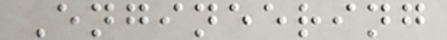Engineering
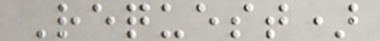Request)
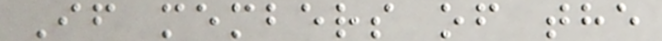If members of the
